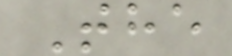The
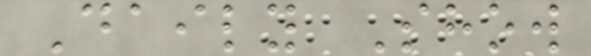Daily Show
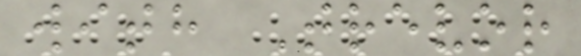with Trevor
